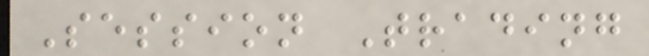Session Trading
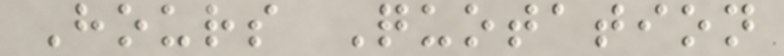Hours Quotation
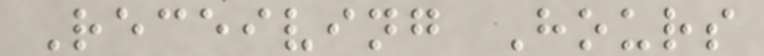Receiving Hours
